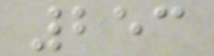253
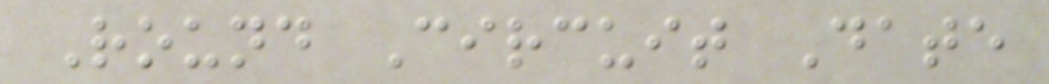Round Circuit Date
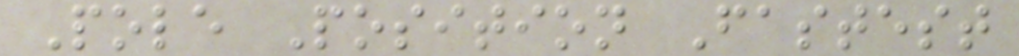Pole Position Fastest
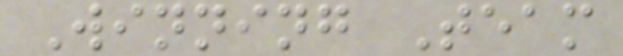Winning Team
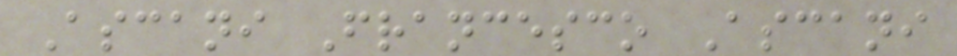Ascani Francesco Ascani
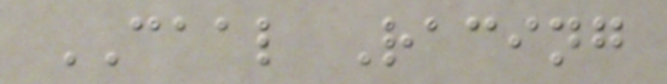CAAL Racing
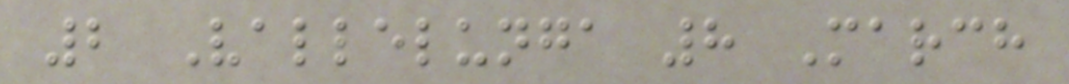2 Vallelunga 8 March
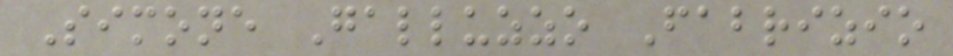Simone Galluzzo Fabrizio
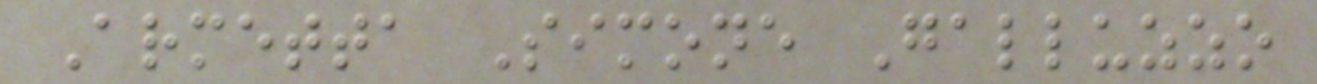Armetta Simone Galluzzo
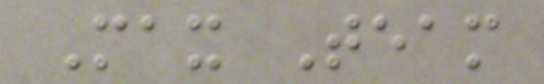Max Team
